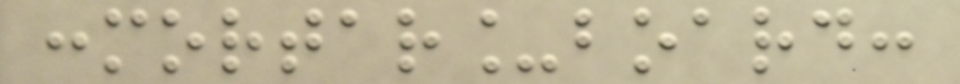:mortar_board:
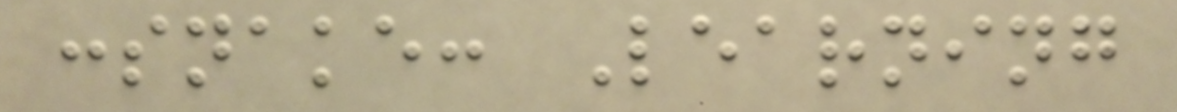:snake: Learning
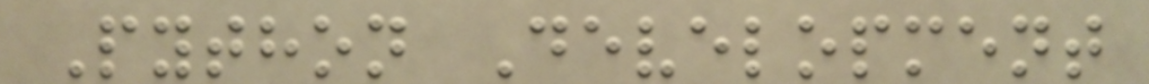Python Development
